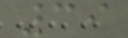39
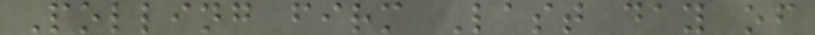Polling firm Last day of
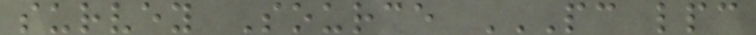survey Source PC LPC
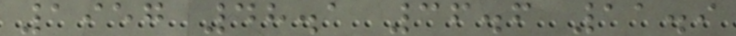1957 48.1 36.6 11.9
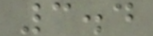3.4
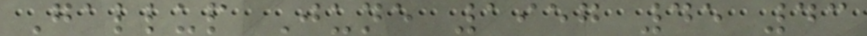Gallup June 1957 45 43
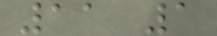11 1
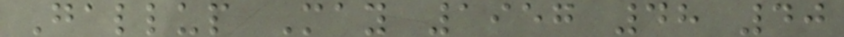Gallup May 1957 48 40
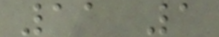11 1
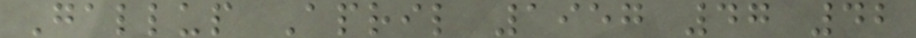Gallup April 1957 47 42
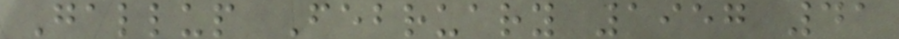Gallup February 1957 41
